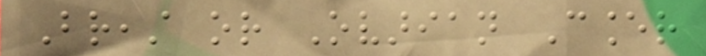Breast or Ovarian Cancer
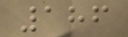186
